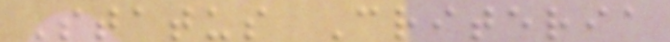Status Criteria
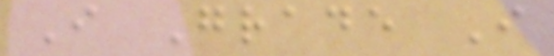I Grade I
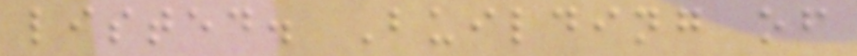listed. Building of
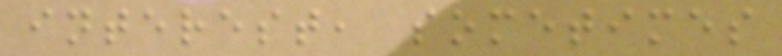interest, sometimes
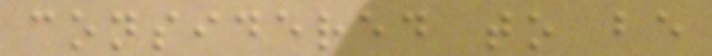considered to be
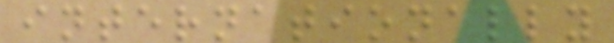internationally
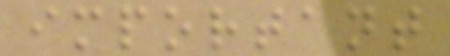important
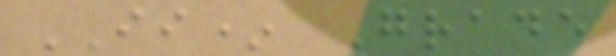II* Grade
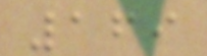169
